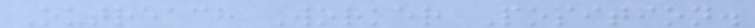Outreach Worker Position.
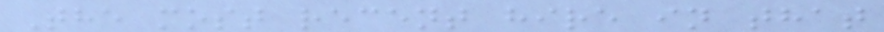The most recent hire in that
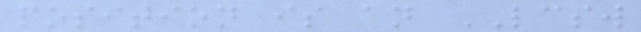position is an LCSW
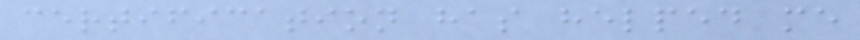certification has helped me
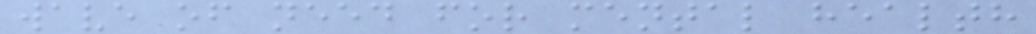wave of need for mental health
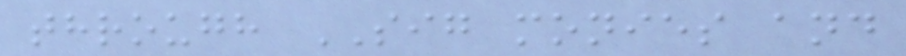through SIG monies and
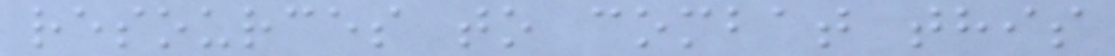resources to combat this
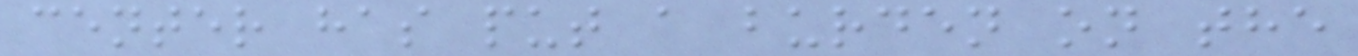center has put a burden on the
